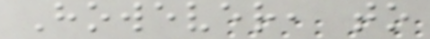However, to
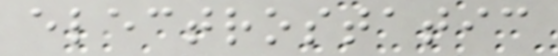electrostatic
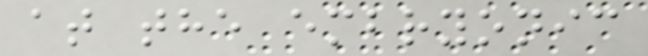at the embryonic
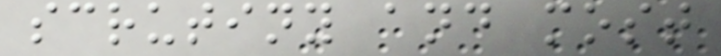scrutiny and most
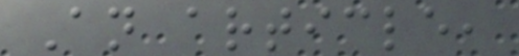An article,
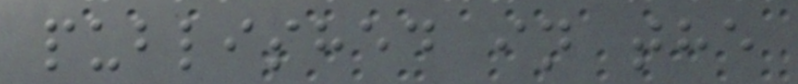published in the
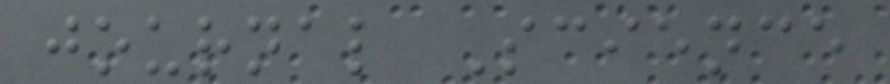journal Science
